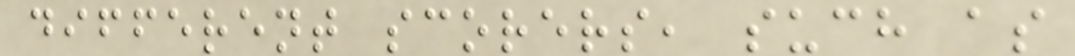different scorers, such as
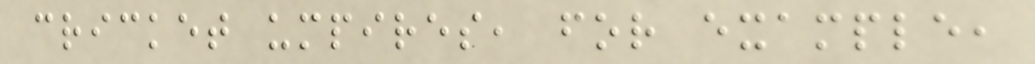cricket umpires, for example,
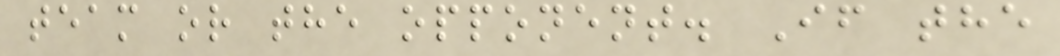team or the opponent. If the
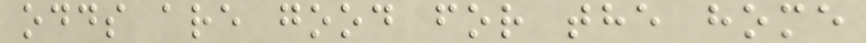odds are good for the home
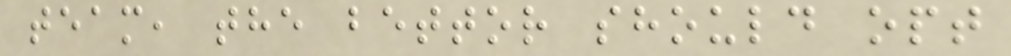team, the bettor should opt
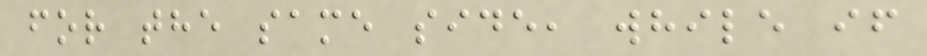for the same side, while if
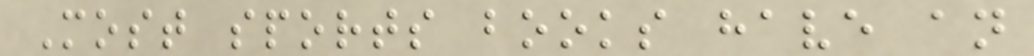Most sports books have an
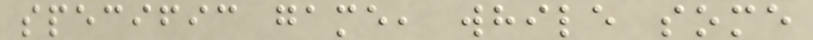specific game, while some
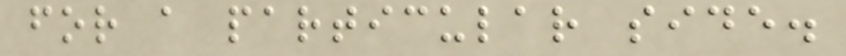for a particular side.
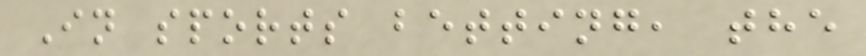In sports betting, the
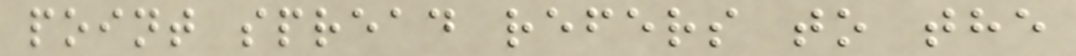point spread refers to the
